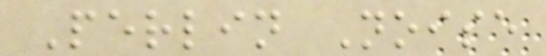Perlin Noise
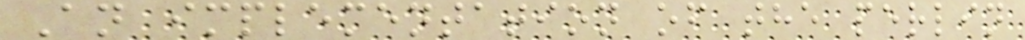An implementation of the perlin
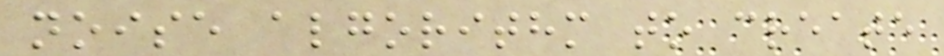noise algorithm to create
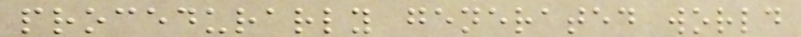procedurarly generated world
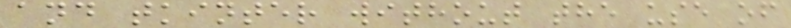and tkinter without the use of
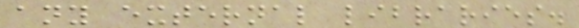any external libraries.
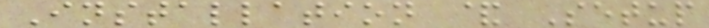Installation & Setup
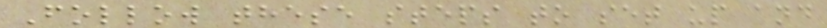Follow these steps to set up and
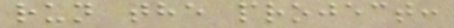run the project:
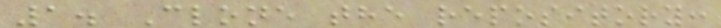1. Clone the repository:
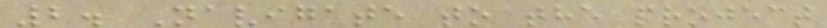2. Navigate to the project
